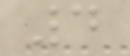4
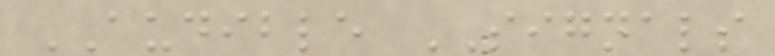AUDIBLE SIGNALS
